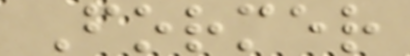Former
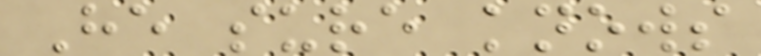He sure knows
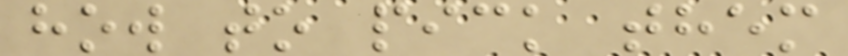how to pick them
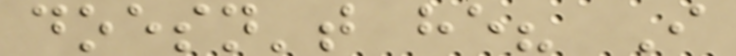doesn't he? I
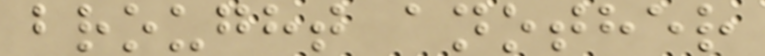brought another
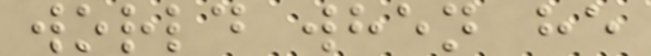world when he
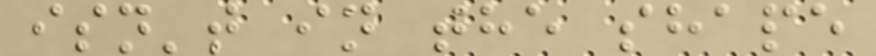isn't in the shape
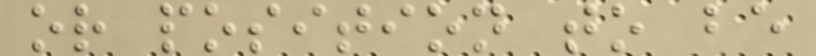or position to be
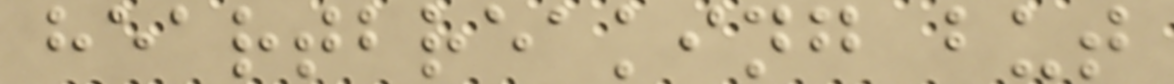heartbreaking but
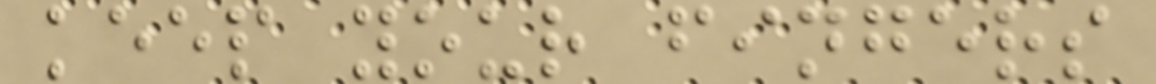keep your fingers
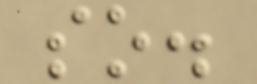so.
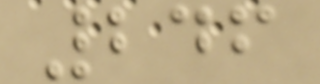246
